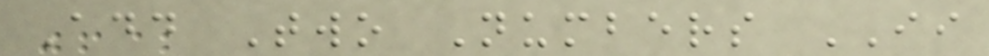Add Two Numbers II
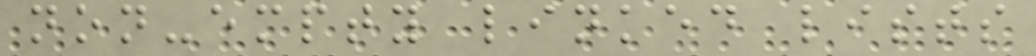non-empty linked lists
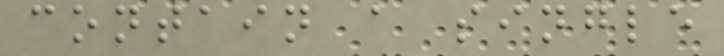contain a single
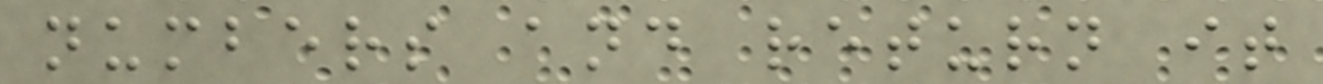numbers and return it
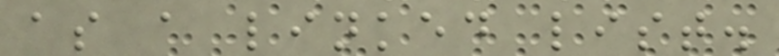as a linked list.
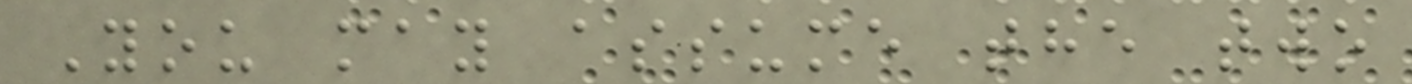You may assume the two
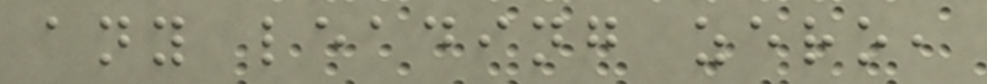any leading zero,
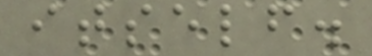itself.
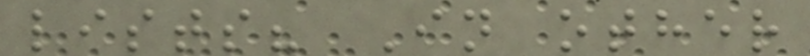lists? In other
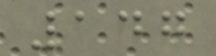147
